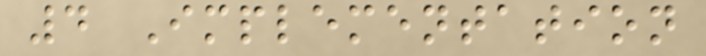4 Implementation
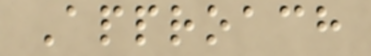Approach
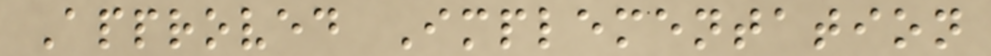Approved Implementation
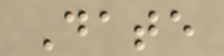Date
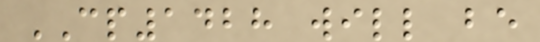CP1428 will be
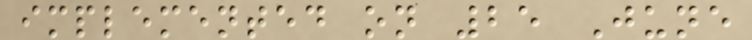implemented on 25 June
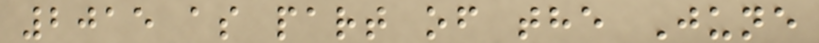2015 as part of the June
